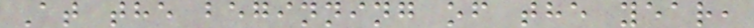At the beginning of the year,
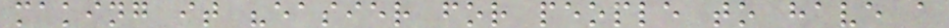making it "easier for people to have a
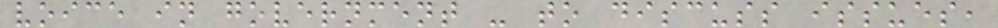voice in government - to discuss issues,
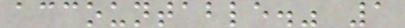accountable." 1
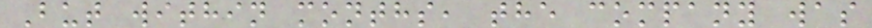But within months, the company was
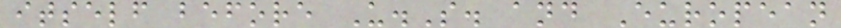itself before U.S. and European
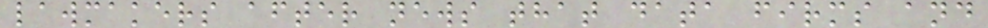lawmakers after news that data firms and
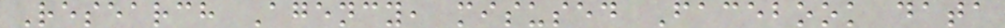Research Agency, misused Facebook data
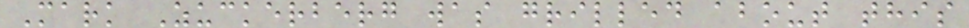Mark Zuckerberg was grilled about this
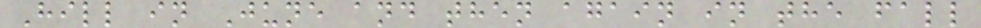Hill in June and then again in the fall
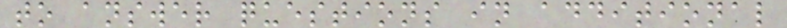to answer questions in additional
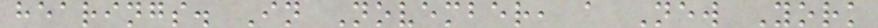hearings. In November, a New York
